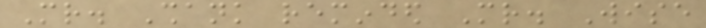Mr. Shank reminded Mr. Wise
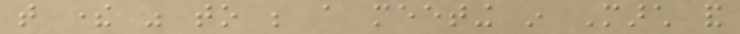that there was to be a meeting in March and
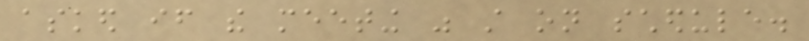asked if the meeting was still on schedule.
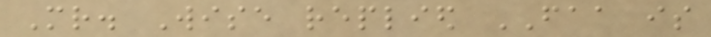Mr. Wise replied FAA is
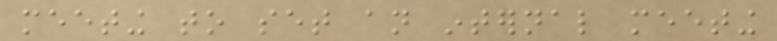meeting to set an internal meeting
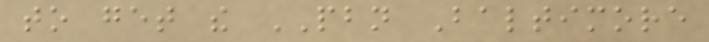to get the PBN Baltimore
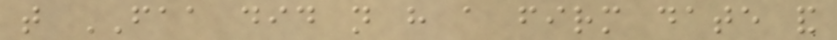that FAA did not have a firm date and
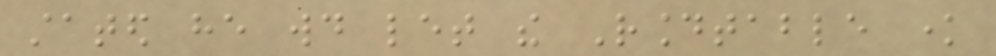stated he would let the Roundtable know
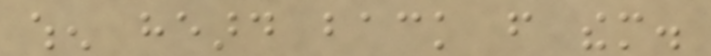when heard back from them.
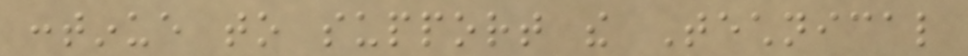continue to support the Technical
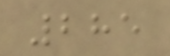285
